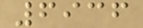6936
